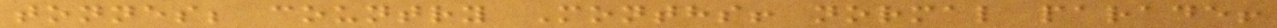tonnes; country Months! normal parade!
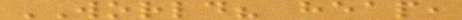WORLD? heap,
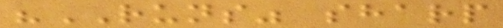"RUNS" sharp
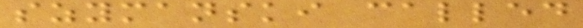szymanski called
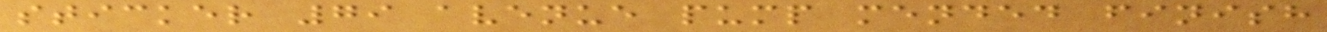sticker 79 avenue pump mended finish
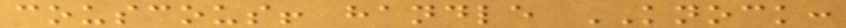couscous! handle KNOCK:
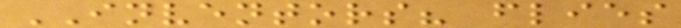INVENTORS? flies
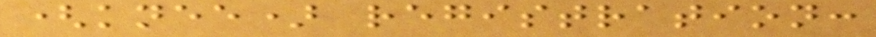(knee) registration:
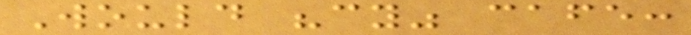Would "cy" cafe:
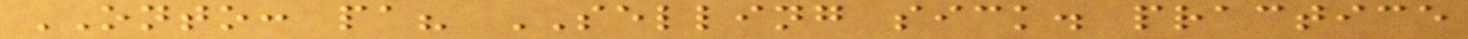ONTO: pa? SELLING sick. practice
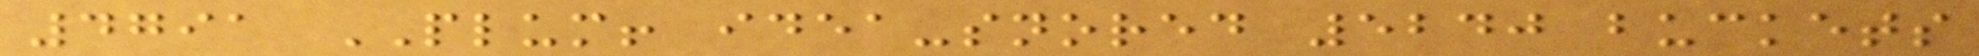4791 PLUM! idea-snored 5240 buckets
